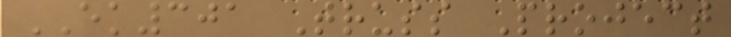EK301 Truss Project
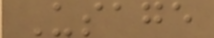Usage
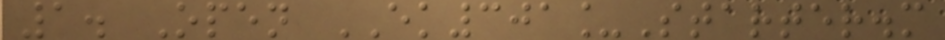1. Open EK301_Starter.m
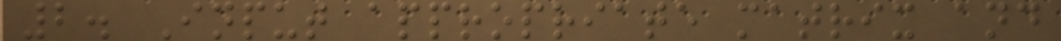2. Input appropriate matrix and
